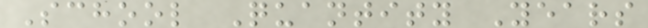School Quantity Years
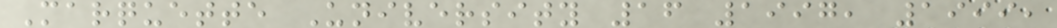Marquette University 16 1997, 1999,
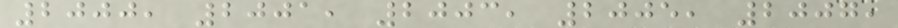2000, 2001, 2003, 2005, 2007,
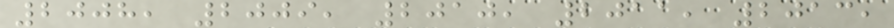2008, 2009, 2010, 2011, 2013,
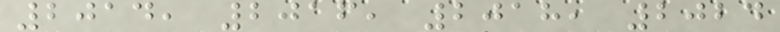2014, 2016, 2018, 2024
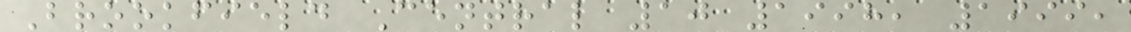Brookfield Central 10 1998, 1999,
